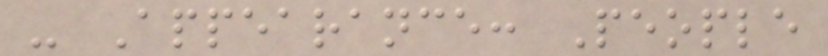- Appearance: People
